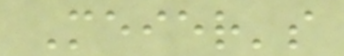Meier's
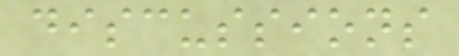discussions
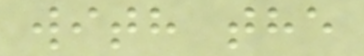with the
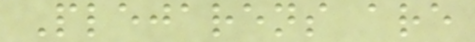Plejarens are
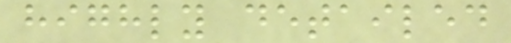highly detailed
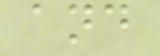and
